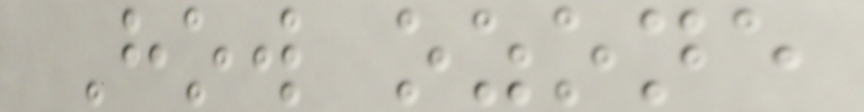How ozone
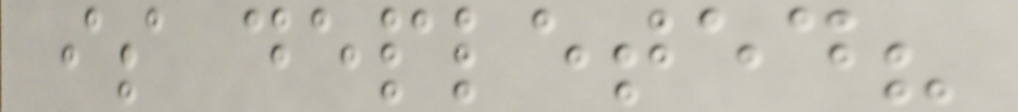is depleted?
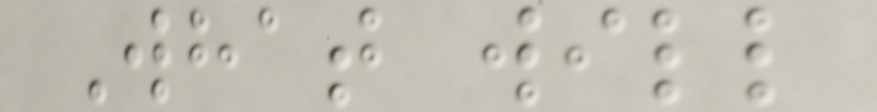What will
